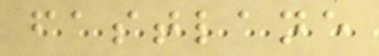fastlane
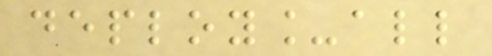deploy_all
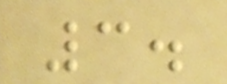3.
